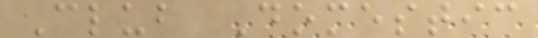Club Domestic
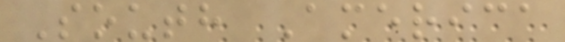South America
